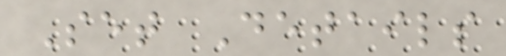Set Details
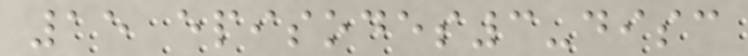15 episodes3-disc
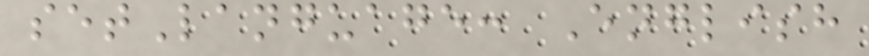setLanguage: English
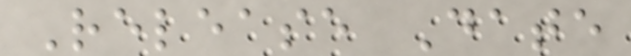Release Date
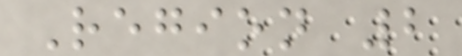Region 2
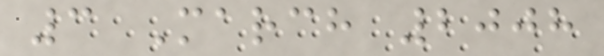3 March 2008
